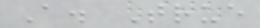A. True
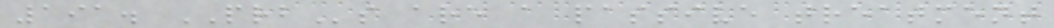191. PRBs are a passive treatment
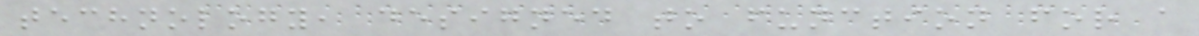technology, designed to function for a
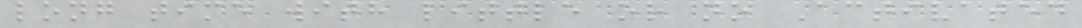long time with little or no Activated
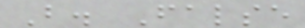B. False
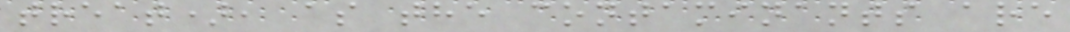treat), as the contaminants are
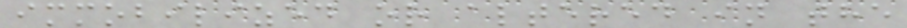immobilized or altered in the
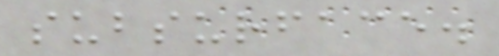subsurface.
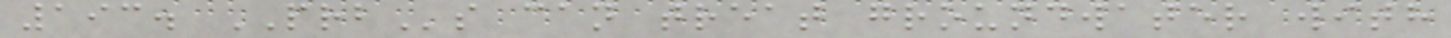193. PRBs can treat groundwater with
